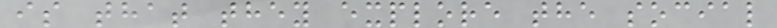is that they explore the social
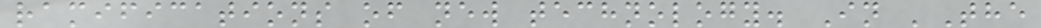ramifications of new technology. In 'The
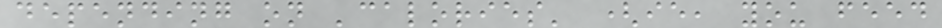depending on 'calories' (ie, you feed
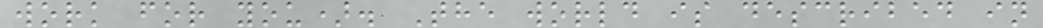work for you). The world is described in
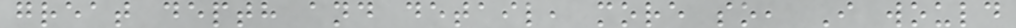great depth and detail, more so, I would
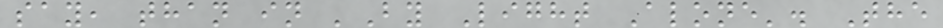say, than in 'By Light Alone'. The
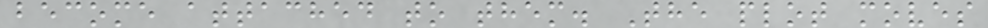become attached to them. The plot moves
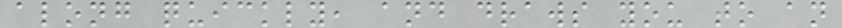along quickly, and draws you to an
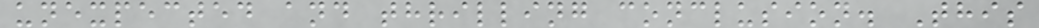unexpected and thrilling conclusion. This
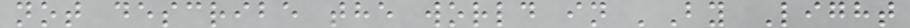not describe the world in 'By Light
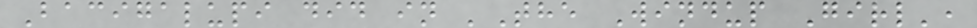Bacigalupi did in 'The Windup Girl',
